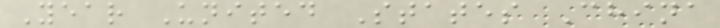Year United States China
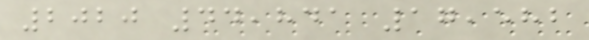2020 44,841 17,582
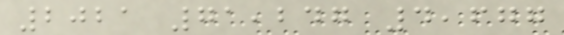2021 71,247 4,677
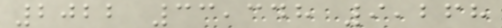2022 33,348 9,268
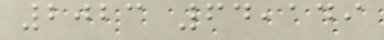2023 64,149
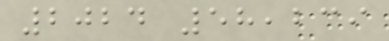2024 58,239
